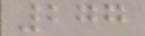277
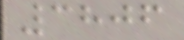3806
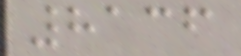8136
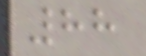88
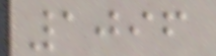1096
